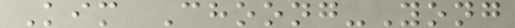Kim Choong-Yong
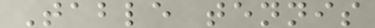Table tennis
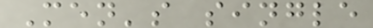Men's single
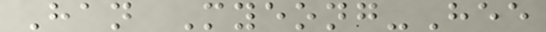Han Myeong-Hee
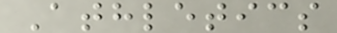Athletics
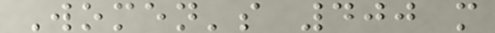Women's 400 m
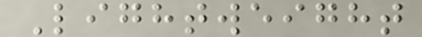Lightweight
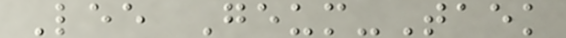Lee Geum-Taek
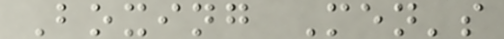Boxing Men's
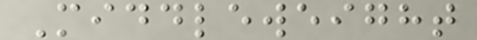Middleweight
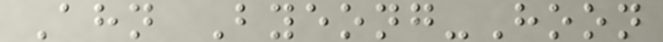Ahn Byeong-Hoon
